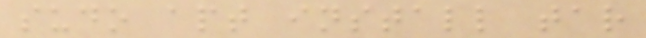sudo apt install tar
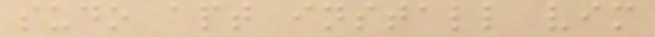sudo apt install vim
